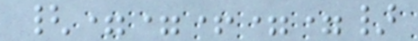{==+==}
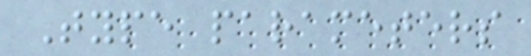Type parameters
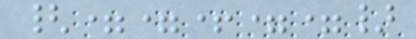{==+==}
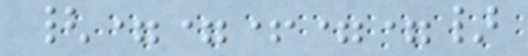{==+==}
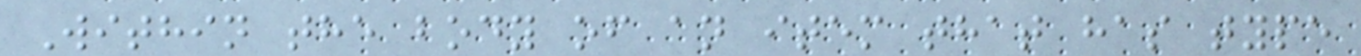Within the body of an item that has type
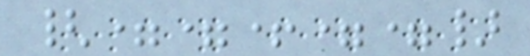{==+==}
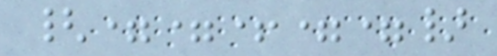{==+==}
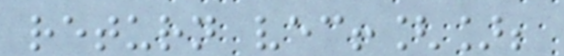return vec![];
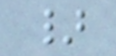}
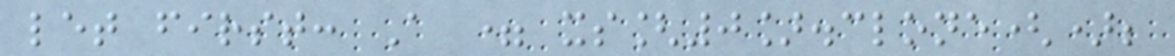let first: A = xs[0].clone();
